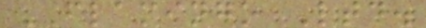FLAMINGO Ltd.
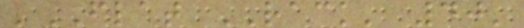'FLAT RACK' 40'
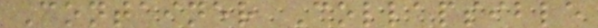Container Collapsible
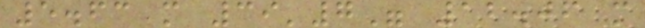5.63 m 39'7" 12.06 m
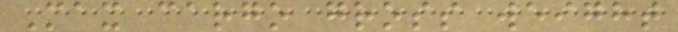Max cargo gross weight
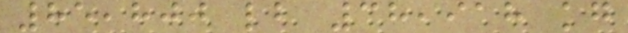85,800 lb 38,918 kg
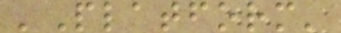'Platform'
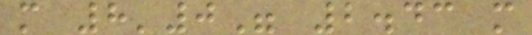m 8'0" 2.43 m
